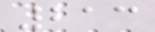213
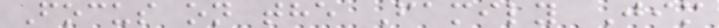Focus on the Family Jim
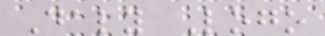Daly Logo
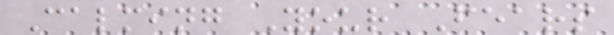Calming Your Fears
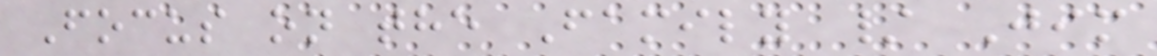Focus on the Family / Jim
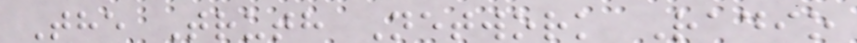The Truth Network Radio
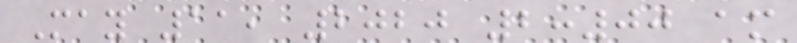May 11, 2020 2:00 am
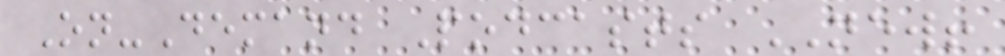On-Demand Podcasts NEW!
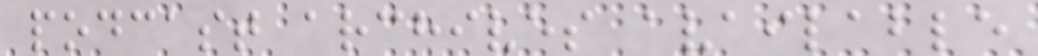podcast archives available
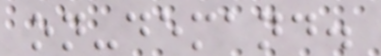on-demand.
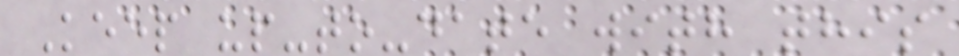Keep up-to-date with this
